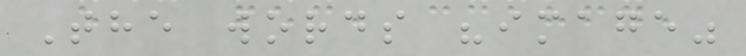The words "image"
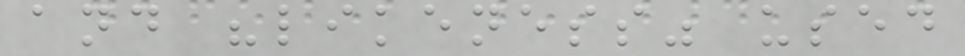and "likeness" used
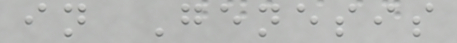in Genesis
